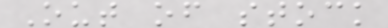Out of stock
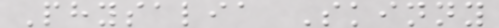Physalia Skinny
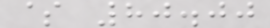$ 80.00
